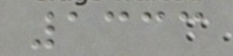1333
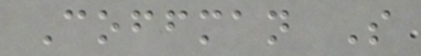Coffman S
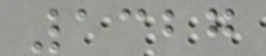1327
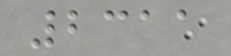2311
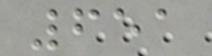651
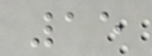15
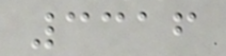3316
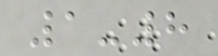1-8
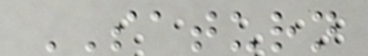SATURN
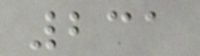231
